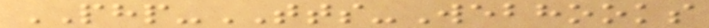PHP-TTS-Webhooks
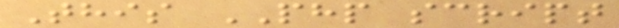This PHP script
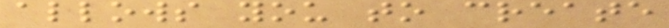allows you to create
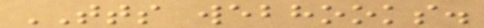TTS webhooks.
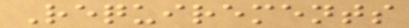Requirements
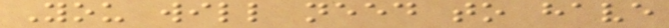You will need to have
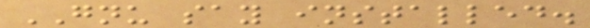GNU say installed.
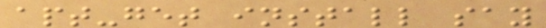apt-get install say
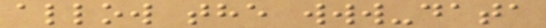allow the www-data
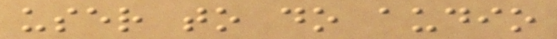user to do audio
